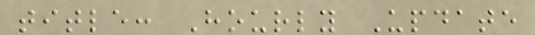title: Hourly Update
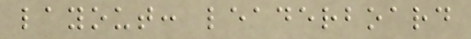layout: leaderboard
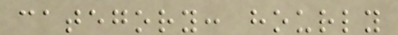category: hourly
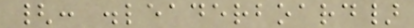{: .leaderboard}
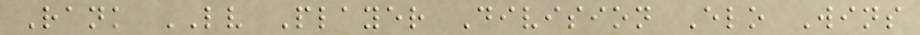Rank LV Player Division Elo Wins
